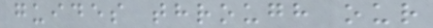guides through our
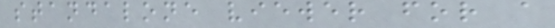standalone viewer for a
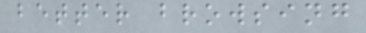better browsing
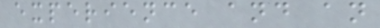experience and an
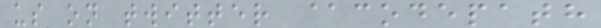us on twitter @codepath
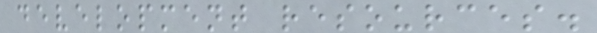development resources.
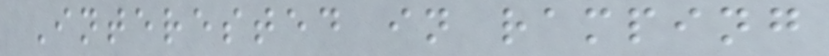Interested in ramping
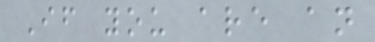If you are an
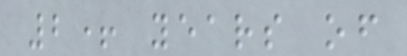2+ years of
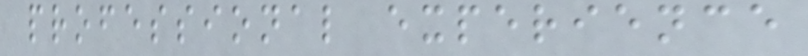professional experience
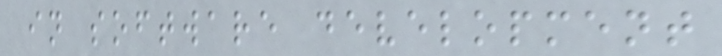in software development
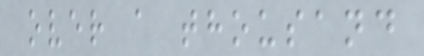over a thousand
